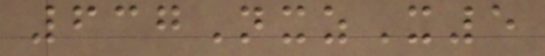637NxzX5
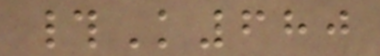#K680
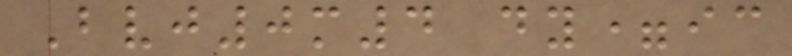Bvj0m4 dy=ic
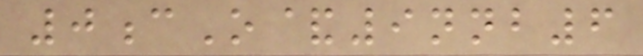0cO&9nnb6
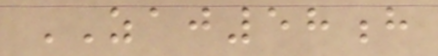ZAJ58h
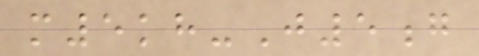m5kh-J5g
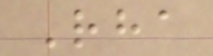Rha
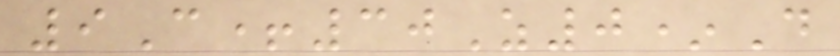9C+30Z0*D
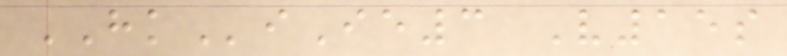HKiIe3 V15s
